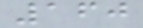160
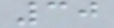30
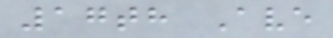17th Ave
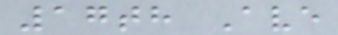17th Ave
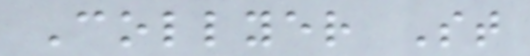Collyer St
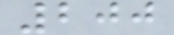200
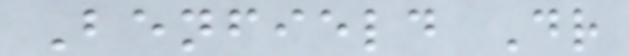Benfield Dr
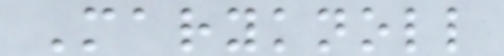Maryknoll
